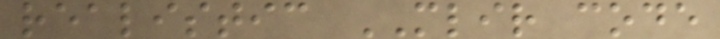realistic MLIR code
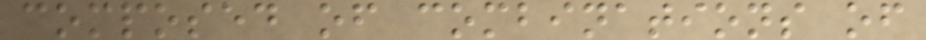composed of combinations of
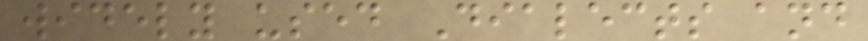widely used Dialects and
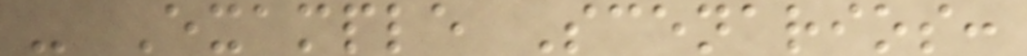- Example Scenarios:
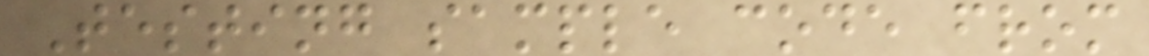Testing sample code from
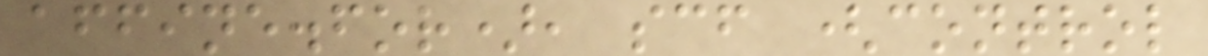affine.for), scf (control
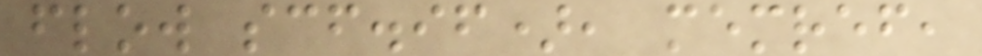flow scf.if), memref,
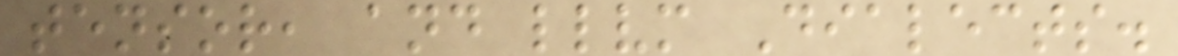tensor, and llvm Dialects.
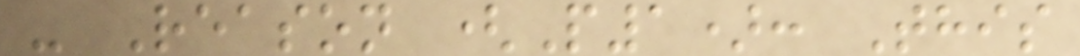- Reason (P1): This
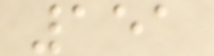151
